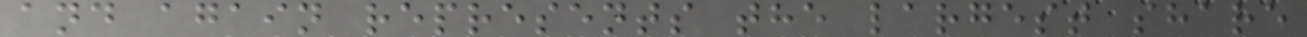and again represents the largest share
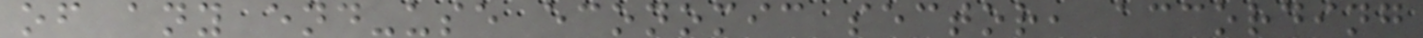of any end-use economic sector, according
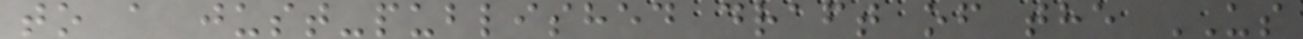to a just-published draft of the US
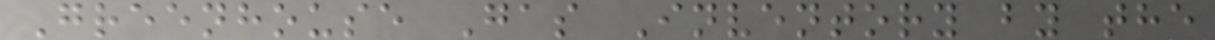Greenhouse Gas Inventory by the
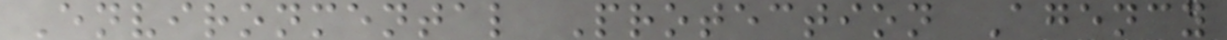Environmental Protection Agency
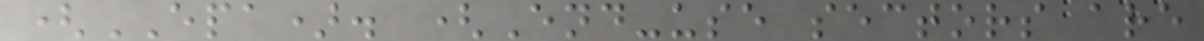(EPA). (End-use sectors are
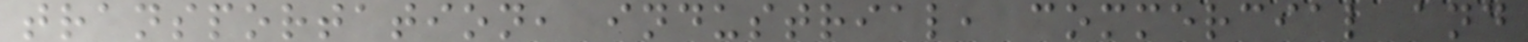transportation, industrial, commercial and
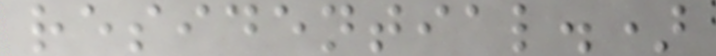residential.)
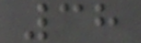38
